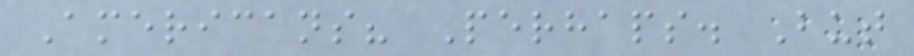Americans? Perhaps. But
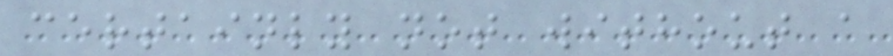certainly not without a
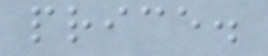price.
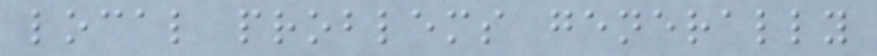local problems generally
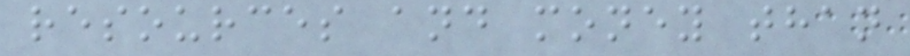resources and money than
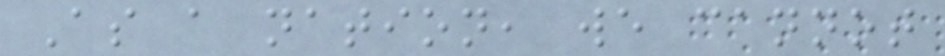As a nation, we cannot
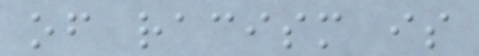of racism is
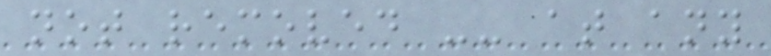not removed -- at any
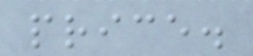price.
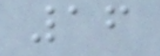16
